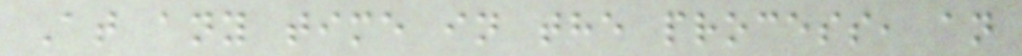At any time in the process, an
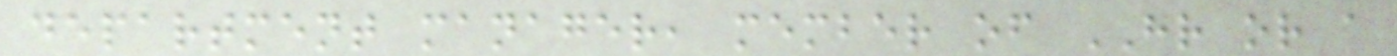department manager, member of HR or a
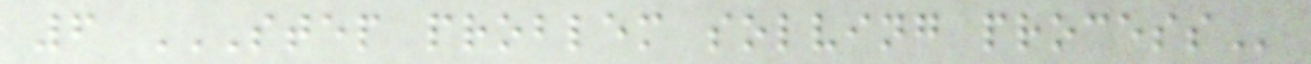6 STEP PROBLEM SOLVING PROCESS
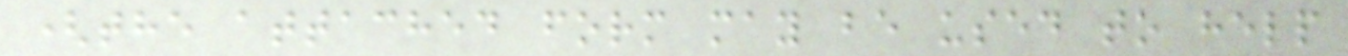(the attached form may be used to help
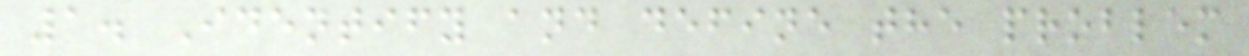1. Identify and define the problem
